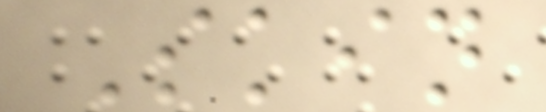Skin
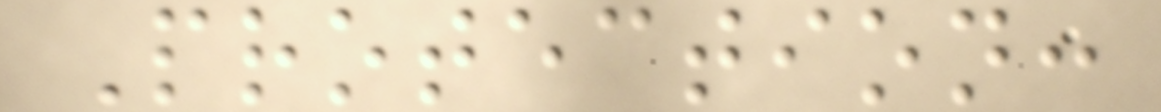Protection:
